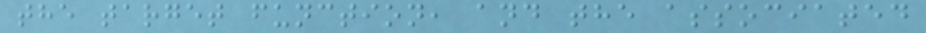the target function, and the associated
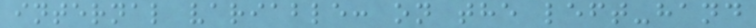internal variable: on the left-hand
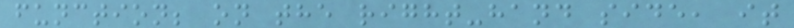function; on the right-hand side, it
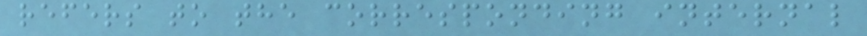refers to the corresponding internal
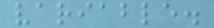variable.
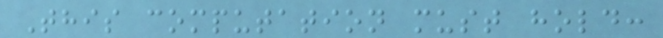This computation must hold:
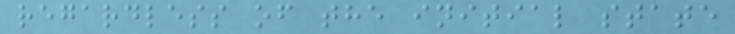regardless of the initial state
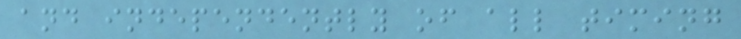and independently of all timing
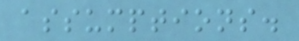assumptions.
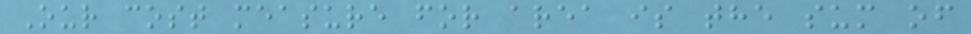Our cost measure for area is the sum of
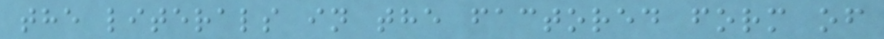the literals in the factored form of
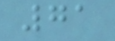71
